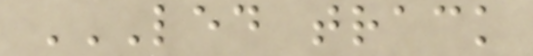LED TRACK
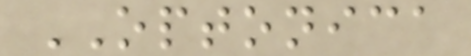OPTONICA
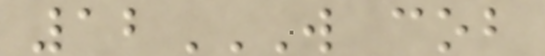12W COB
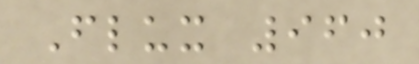Flux 960
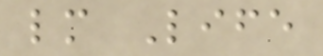lm Life
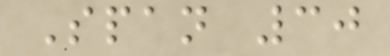Span 30
